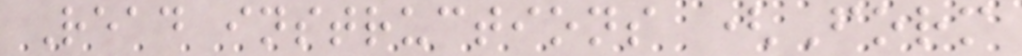Read instructions (Form
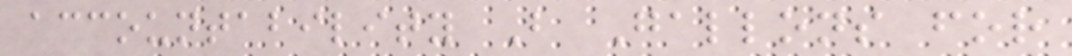accountability B Gallons for
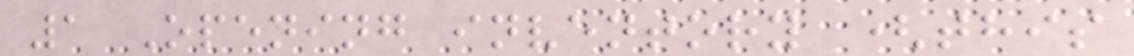1 Opening inventory (this
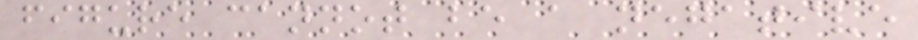figure cannot be a negative
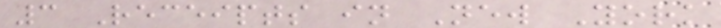3 Receipts in New York
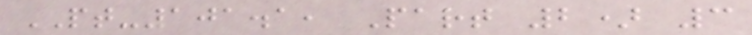PT-101.1, Part 2) 3
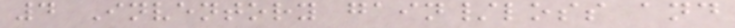4 Inventory gain/loss and
